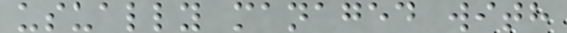usually managed with
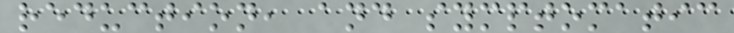reduction, and symptomatic
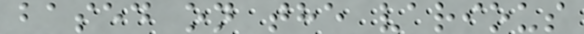based on the various
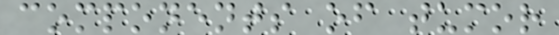components of tumor
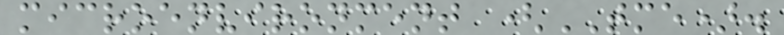microenvironment (TME).
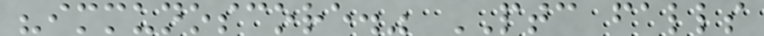"immunoscore." PTC falls
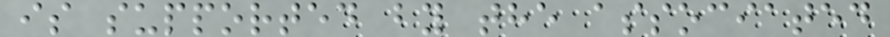is supported by the associated
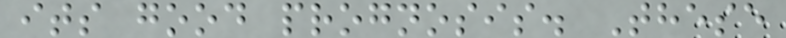its good prognosis. These
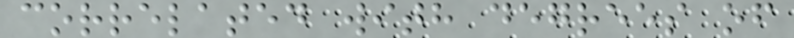correlated with degrees of
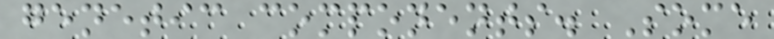genetic components. Some
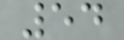54
